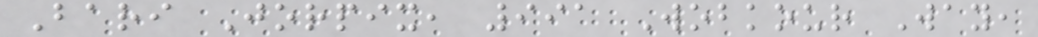Bari Jorpix, 991 Wobkour Way,
